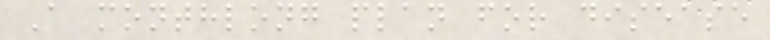A monthlong plan for disease
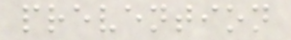prevention
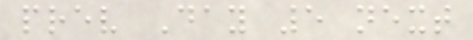prev Day 5 next
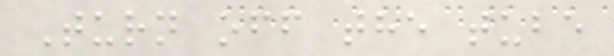Turn off the tube
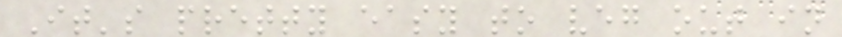It's pretty easy to veg out in
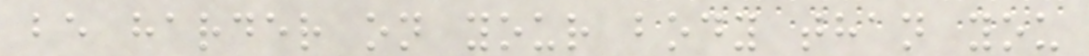be harder on your body than you
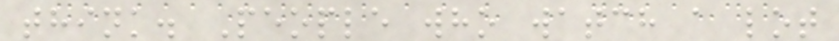think. People who watch a lot
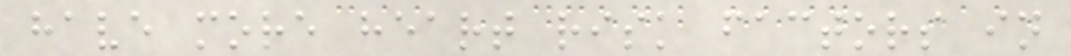have more heart risk factors in
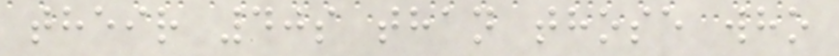their 40s than those who
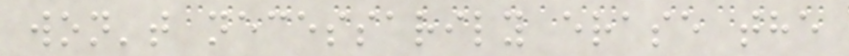won't necessarily erase the
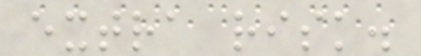extra risk.
